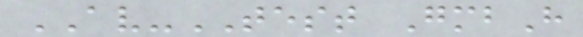AV-TEST GmbH
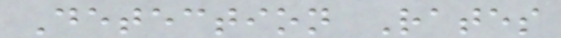Detection Rates
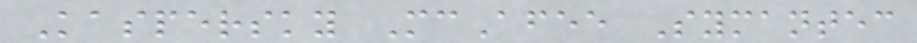Kaspersky McAfee Symantec
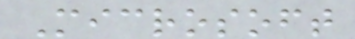Microsoft
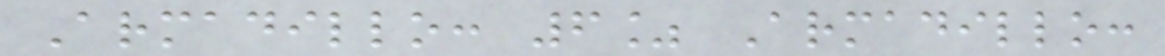Armadillo: 6% Armadillo:
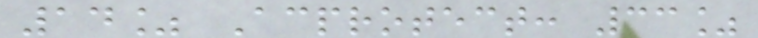14% Acprotect: 33%
